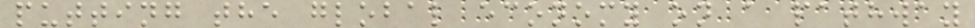putting the global economy on a pathway
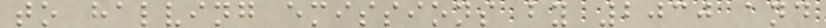to halving emissions by 2030 and
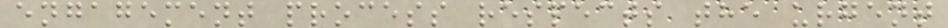engagement process respects the urgent
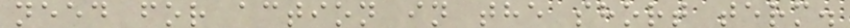need for action in the short term.
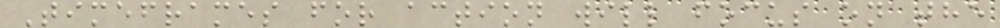Timeframes for action will focus on the
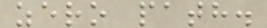zero path.
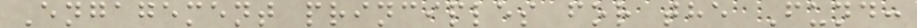Engagement principles for the Fund:
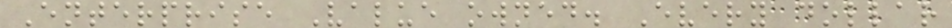Enterprise Value owned. Every dollar
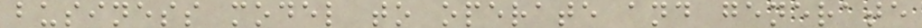business model to operate and generate
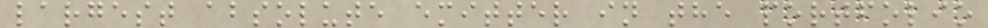largest absolute emitter in the portfolio
